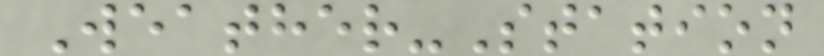Weather-Station
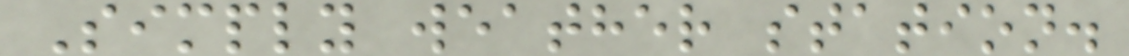Simply weather station.
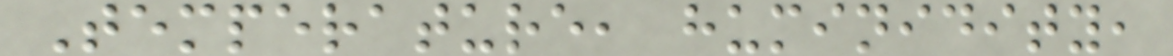Temperature, huminidity,
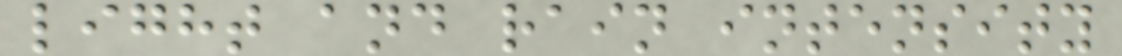light and rain intensity
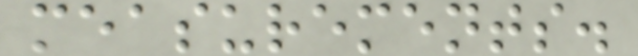measurements.
